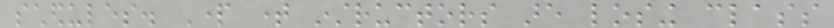schedules. Part time instructors are losing class
